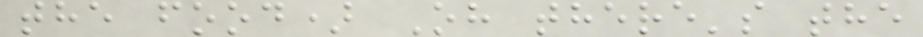the food) Oh there's the
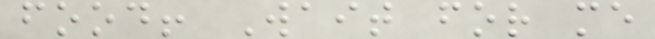food! Wait for me
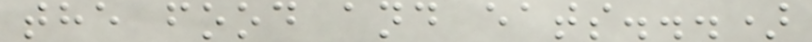the food and eats...)
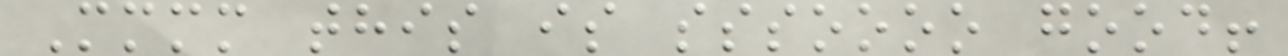Mmmm this is sssoooo good!
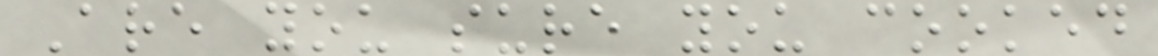Are you sure you cooked
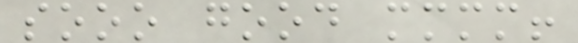sooo good mmmm!
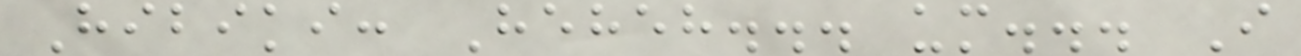Hibiki: Heheh... um... I
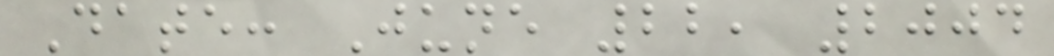Date: June 22, 2004
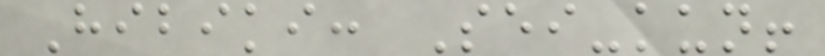Hibiki: Sei-kun!
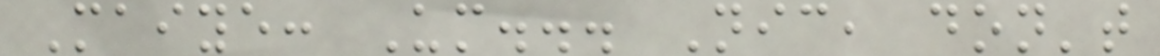Maiye: Um... Nic, don't
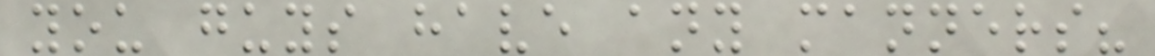you guys have any manners?
